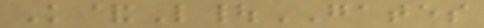K&L|GATES
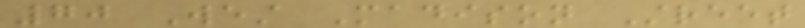70 West Madison Street
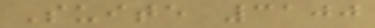Suite 3100
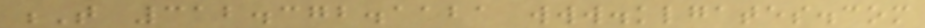T 312.372.1121 www.klgates.com
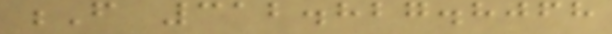F 312.827.8068
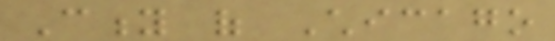City of Chicago
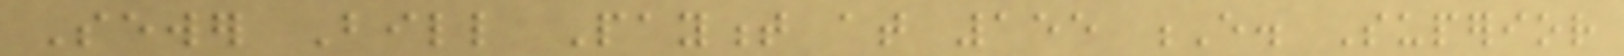Sewer Bill Payment at 155 E. Superior
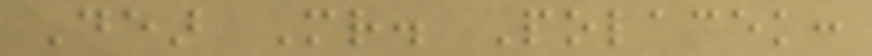Dear Mr. Polacek:
